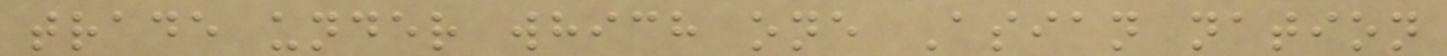trade under which one Asian nation
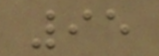95
